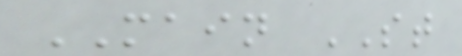MAIN ST
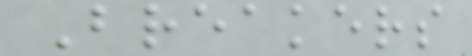Breakers
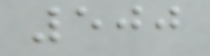500
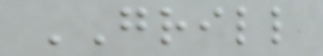GRILL
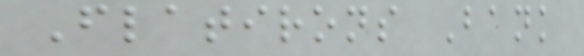Flatirons Bank
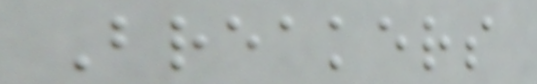Breakers
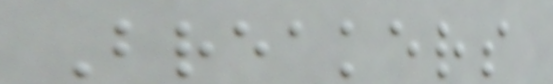Breakers
